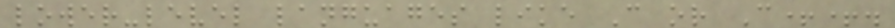lower-level languages like C or C++.
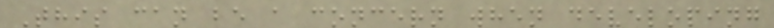This can be a concern when developing
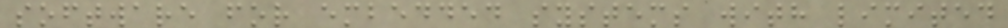software for embedded systems with limited
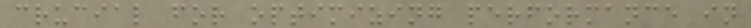crucial for optimizing performance in
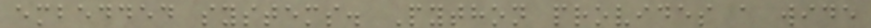embedded systems. Python provides a wide
